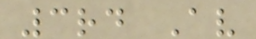3rd Av
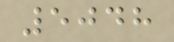5048
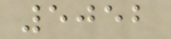5052
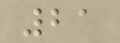21
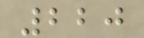220
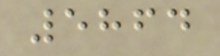5864
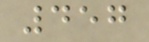457
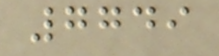7749
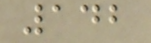142
